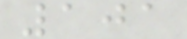101
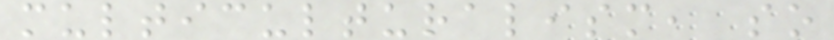multiculturalism, so
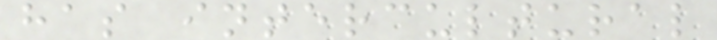has intercultural
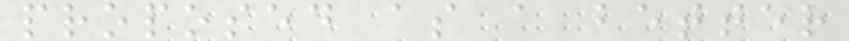proposed as a better
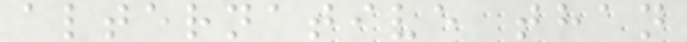alternative than
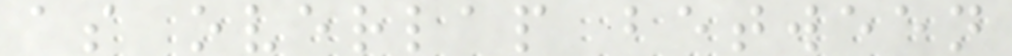as overlap between
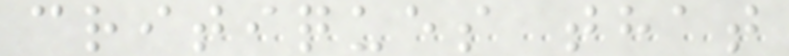critiques that
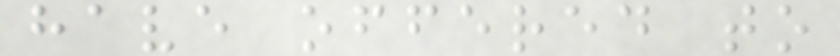have offered to
